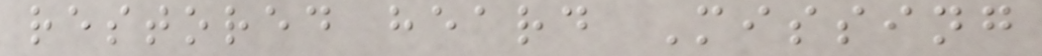restored heard Missing
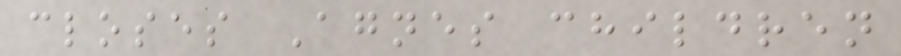closes Agnes children
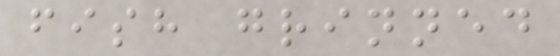fish grinned
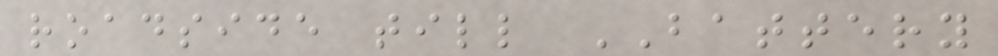roadside till BATTERY
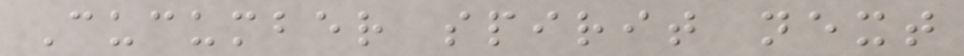Cucumber spirit next
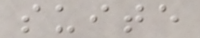suite
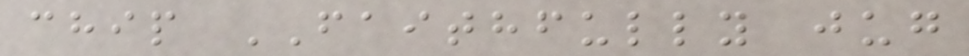chip FAITHFULLY jug
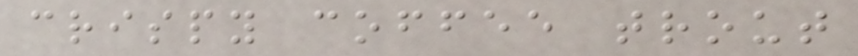crispy coffee trout
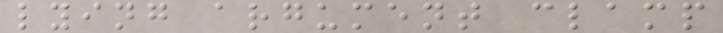lying argument clamp
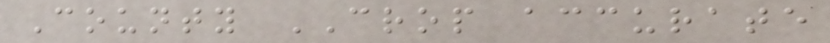County CROP accurate
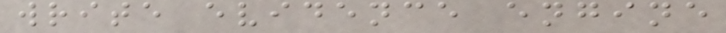write evidence engine
